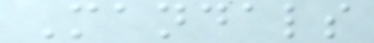Mandals
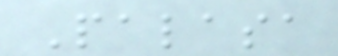Palasa
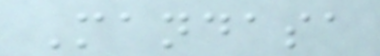Mandasa
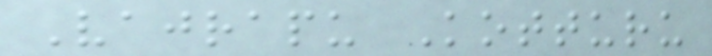Vajrapu Kotturu
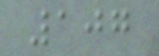107
